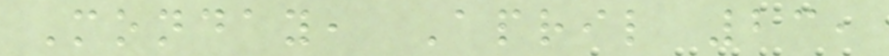Monday, April 23,
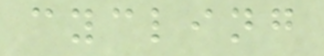cycling
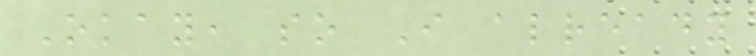Okay, so I already
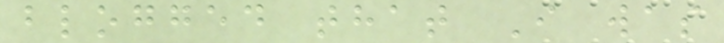blogged that I was
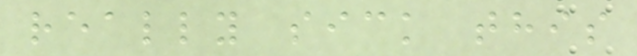really sick this
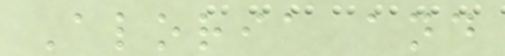Aloria and
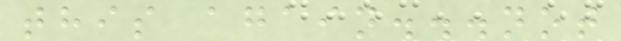this again...not
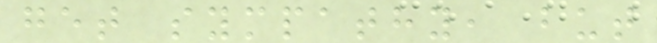get sympathy, but
